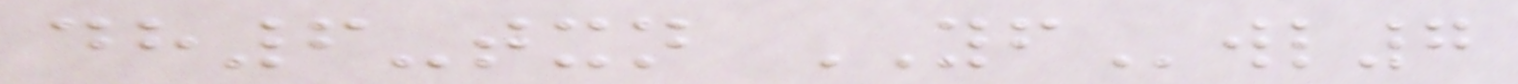dh6-txn YFwl7
